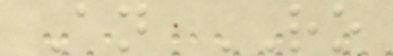An RO
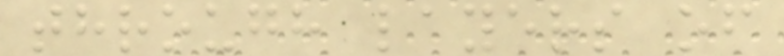through layers of
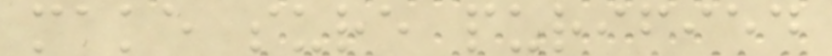make sure purified
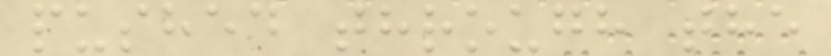pushed through the
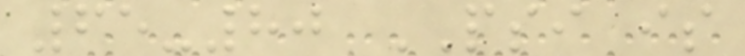65-80 PSI is
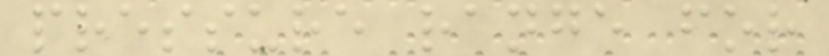pressure range for
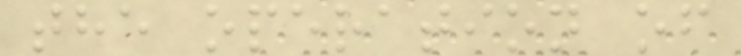the operation of
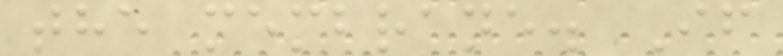the membrane. If
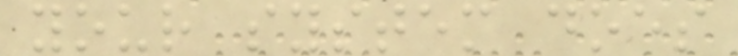your system does
